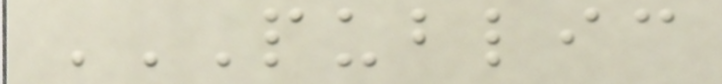PUBLIC
